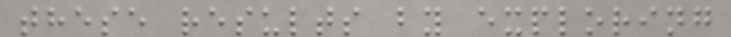these results by exploring
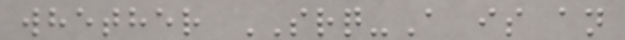whether SRQ-A is an
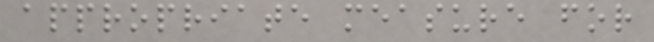appropriate measure for
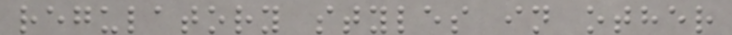regulatory styles in other
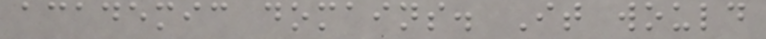academic domains. It would
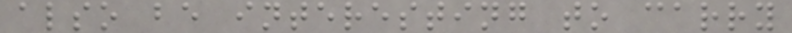also be interesting to carry
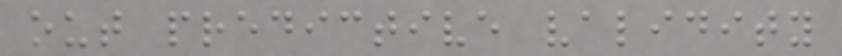out predictive validity
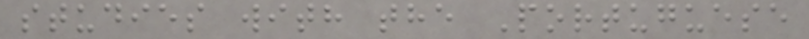studies with the Portuguese
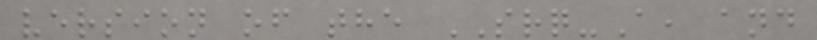version of the SRQ-A, and
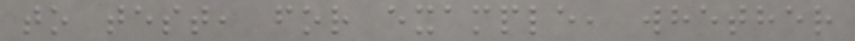to test, for example, whether
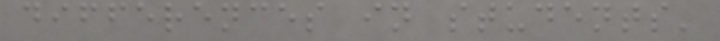differences in students'
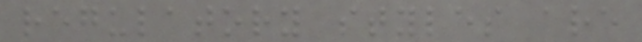regulatory styles are
